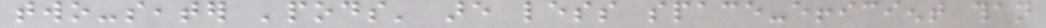two-seater 'pods' are less space-efficient than
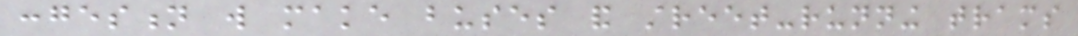congestion will make buses and street-running trams
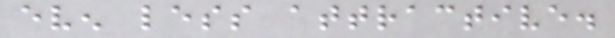even less attractive.
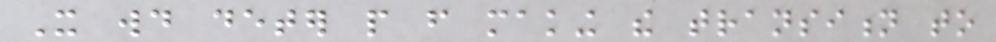It would deter people from making the transition to
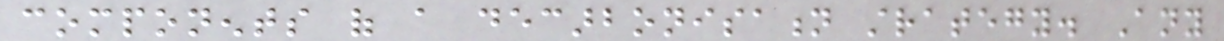components of a decarbonisation strategy. Any
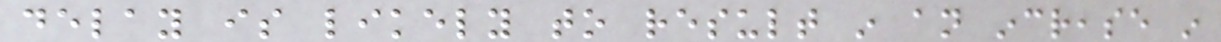delay is likely to result in an increase in
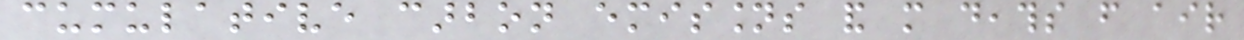cumulative carbon emissions and more deaths from air
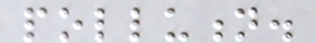pollution.
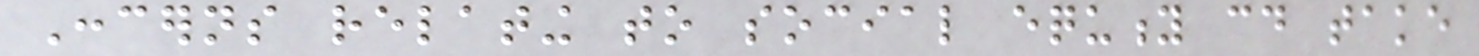Concerns relating to social equity could take
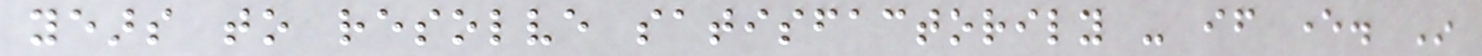years to resolve satisfactorily - if ever. In
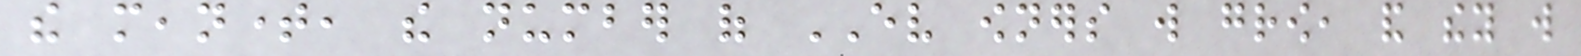the meantime, the number of EV owners will grow, and they will
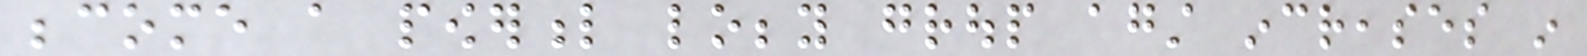become a powerful lobby group against increases in
